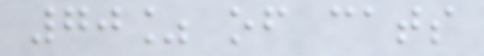70% of cats
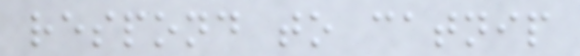respond to catnip
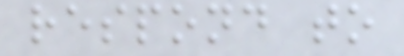respond to
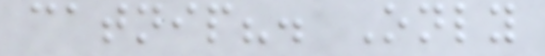catnip?. Only
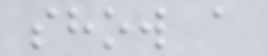show a
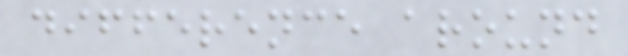difference around
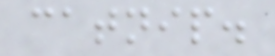catnip.
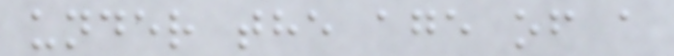under the age of a
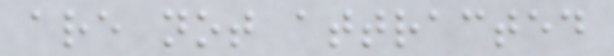are not attracted
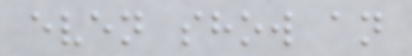even show an
